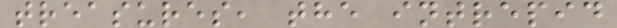treasures, the intrepid
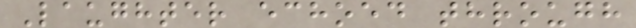Laughter echoed through
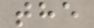the
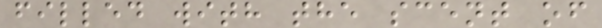filled with the scent of
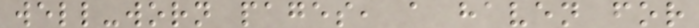well-worn pages, a haven for
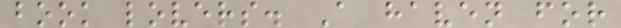book lovers. A haven for
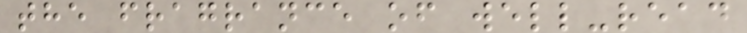the fragrance of well-read
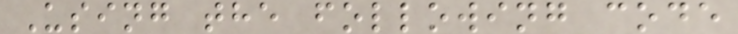Using the following code
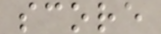score
